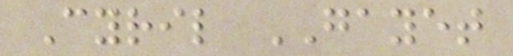Cyril GAYET
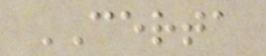CERTA
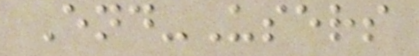End-Users
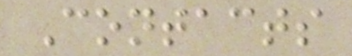Contacts
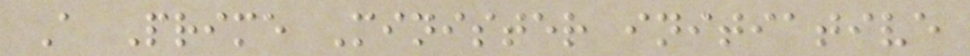A Prime Minister initiative
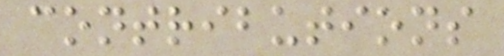contributions
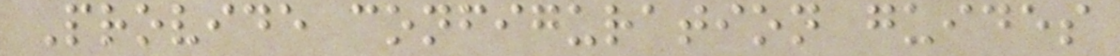Provide configuration guides
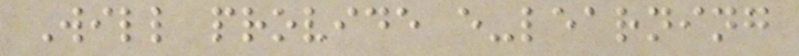Will provide e-learning
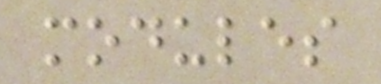modules
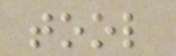tool
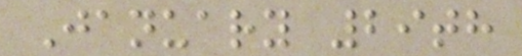January 29th
